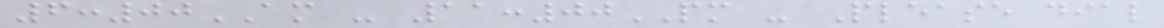6:00AM - 11:00PM - Please dial
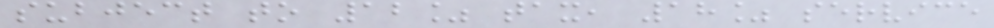subject to 12% tax, 18% service
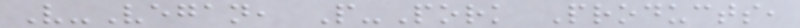V-Vegan, P-Pork Products,
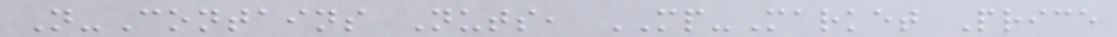N-Contains Nuts, MP-Market Price
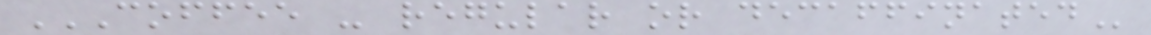COFFEE - REGULAR OR DECAFFINATED
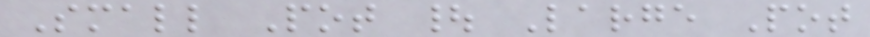Small Pot | Large Pot
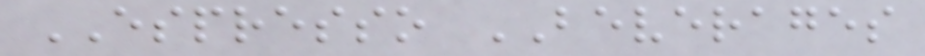ESPRESSO BEVERAGES
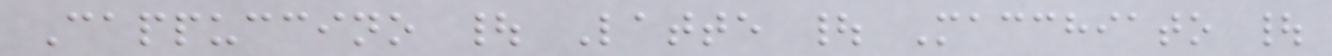Cappuccino | Latte | Macchiato |
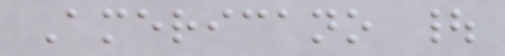Americano |
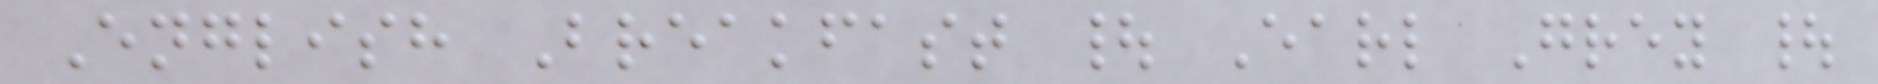English Breakfast | Earl Grey |
